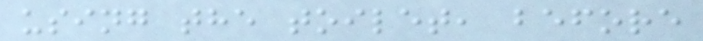using the toilet, before
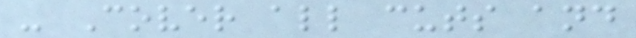- Cover all cuts and
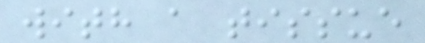with a tissue
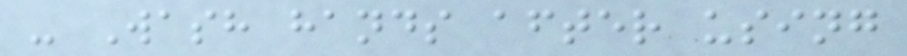- Wash hands after using
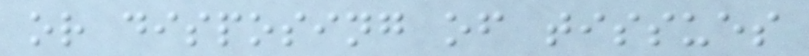or disposing of tissues
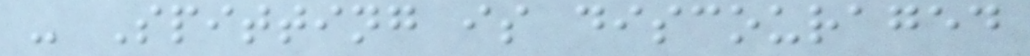- Spitting is discouraged
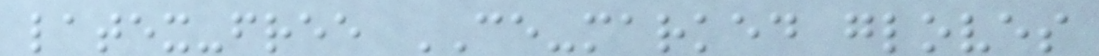latex-free CE-marked gloves
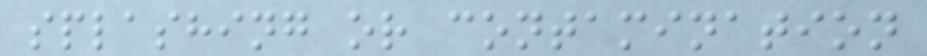splashing or contamination
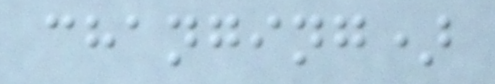changing)
